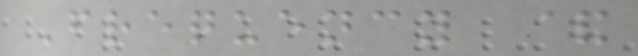Frequency &
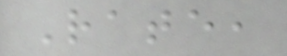Rate,
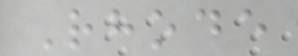Rhode
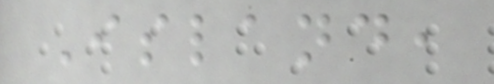Island,
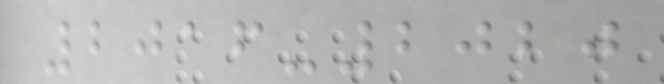2016-2020
